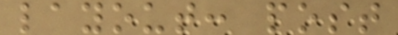layout: post
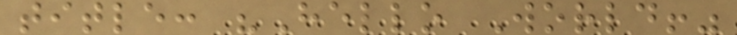title: "Hello World!"
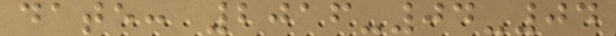date: 2016-04-04
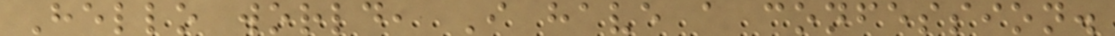Hello world, I have a confession.
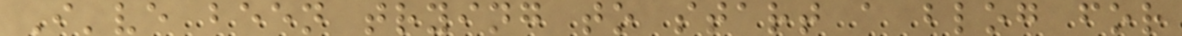I've been trying to start a blog for
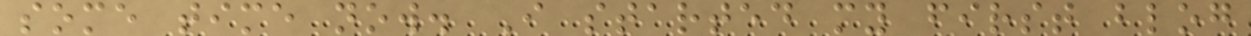some time now. I started my first blog
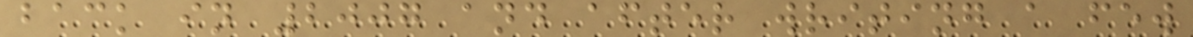back in 2007 and after writing a few
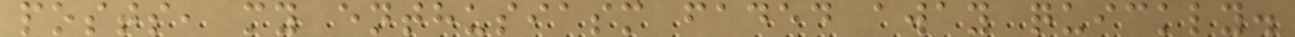posts, my enthusiasm faded away quickly.
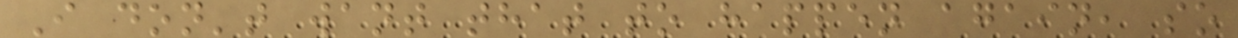I don't want that to happen again, so
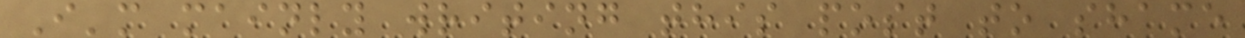I'm mainly writing this post to shame
